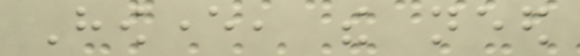However, the need
